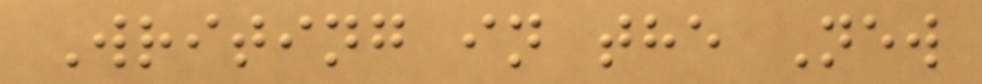Writing in the New
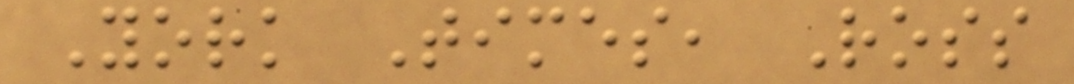York Times, Ross
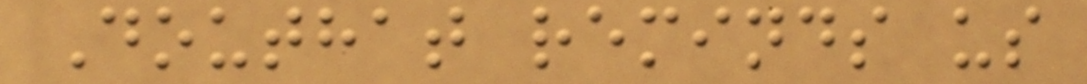Douthat reminds us
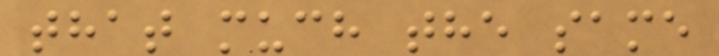that much the same
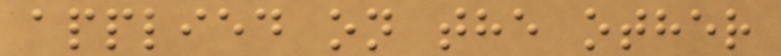applied on the other
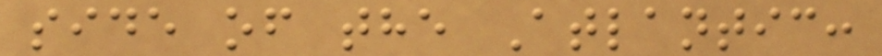side of the Atlantic:
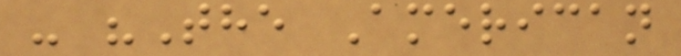- "The American
